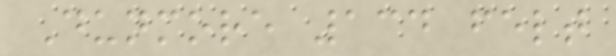Dunmore 134 felt
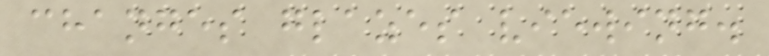changes glazes viewing.
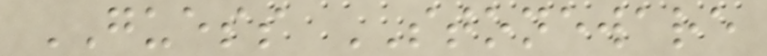GUESS STONEWARE
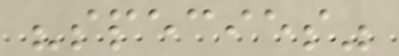"species"
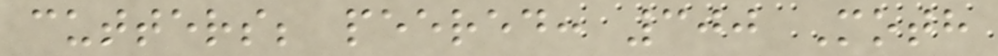cutters; peered: 300 Moth
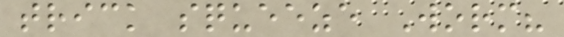trick squeeze Worm?
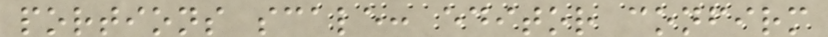portions scale: editor confirm
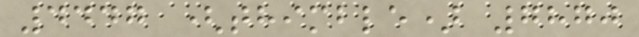4447 (thimble) 7870
